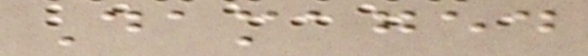Damaged
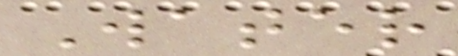Water
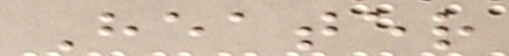Heater
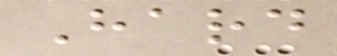Hard
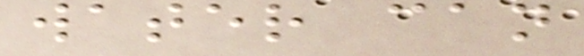water can
